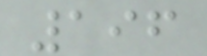196
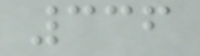336
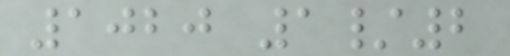1020 1/2
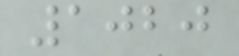1020
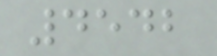4542
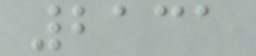2131
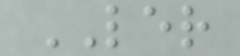LER
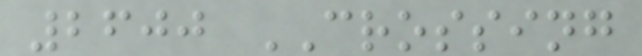2600 CROSSING
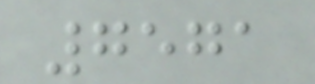7571
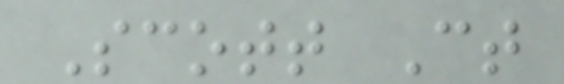Scott Ct
